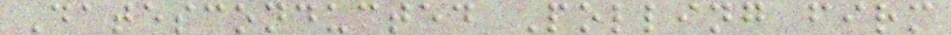Datesconducted Polling firm
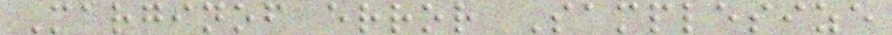Marginof error Samplesize
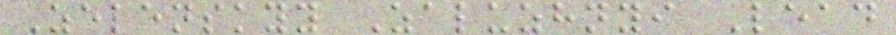Zelenskyy Zaluzhnyi Lead
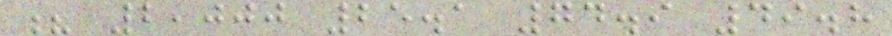? 2,000 25.1 74.9 49.8
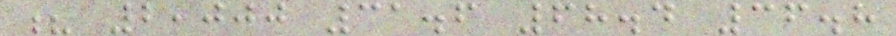? 2,000 31.6 68.4 36.8
